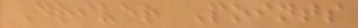Driver Points
